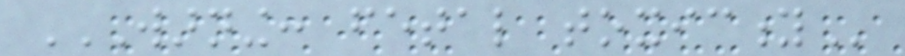WARNING: FETAL TOXICITY
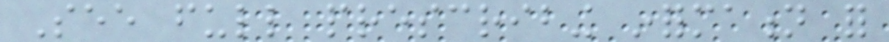See full prescribing information for
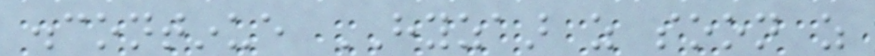discontinue HYZAAR as soon as
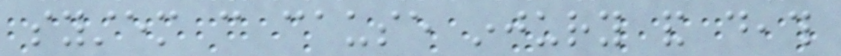system can cause injury and death
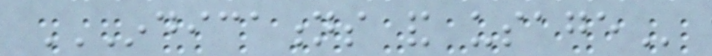INDICATIONS AND USAGE
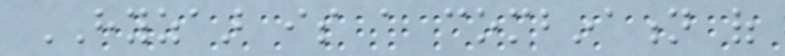HYZAAR is a combination of
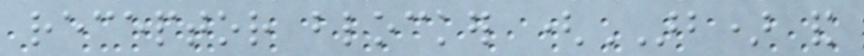receptor blocker (ARB) and
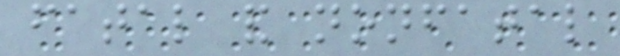fatal and nonfatal
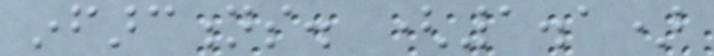infarctions. (1.1)
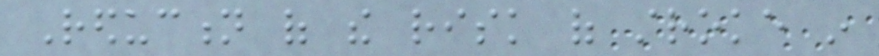Reduction of the risk of stroke in
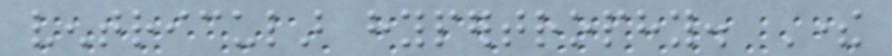ventricular hypertrophy. There
